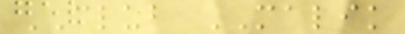CLUB MALIK
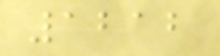1212
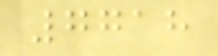7718
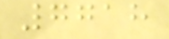7718
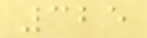325
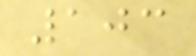103
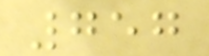757
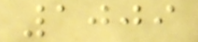1009
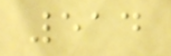514
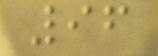96
